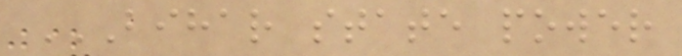BIHAR STATE POWER
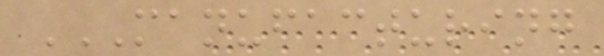MANUFACTURING
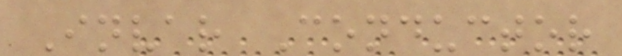Invar Conductor
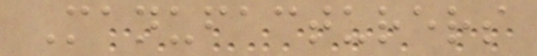Manufacturers
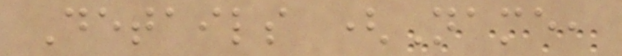Details (Name,
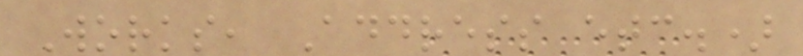Works, Address etc.)
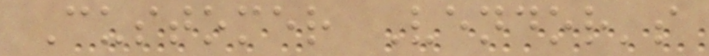Customer Vendor's
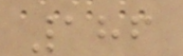186
